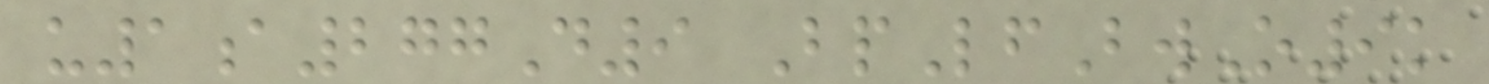u1a277D9 BpLfBwO9k
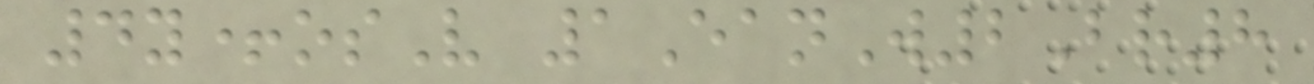4y+osV 1EanW2Br8
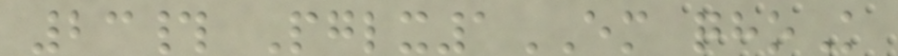23# Pglx1EM qhoK
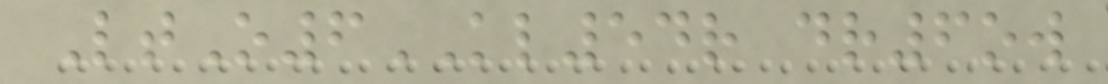LtO6KL54r dr6ow
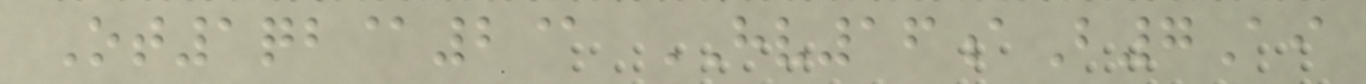Ot1qb@2@ HV16aB7Ai
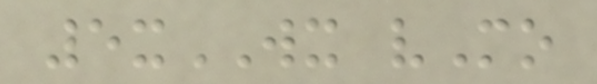5xWX vMo
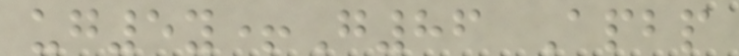ug5y+G86 Apbp
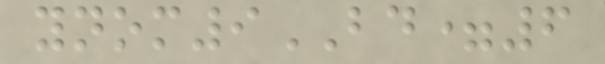ynom9BD=6
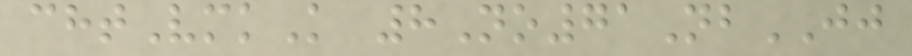chtVmkK 8No71NbJJ
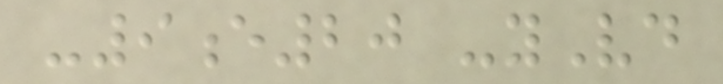-9e20 -yVd
